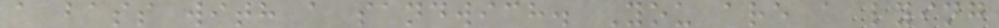a bass with a sandwich. You are a lying
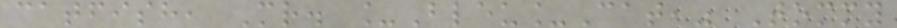catfish, Mr. _Bleu_Cat," Tommy
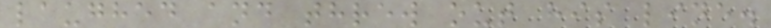laughed and threw out his line.
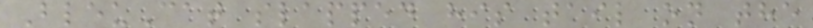BleuCat slapped his tail on the
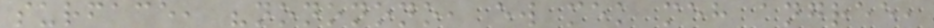surface, "nononono, ew mek meh angree,
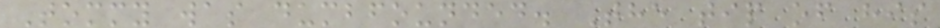Tommy was dumbfounded. The tip of his
